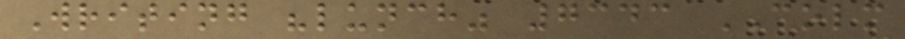Writing "lunch" 7343 COLM
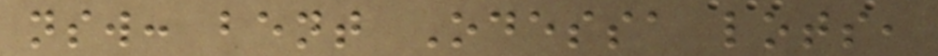nsw: bent Odessa lots,
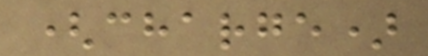(charge)
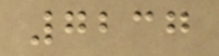7237
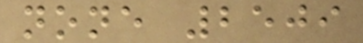none 2509
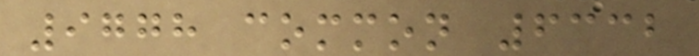9778 common 6332
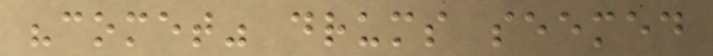"comet" drums seemed
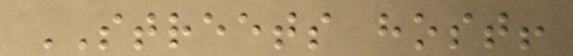STREETS host!
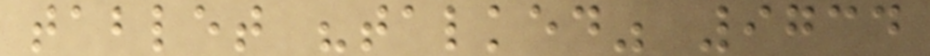tablet "talked" 9734
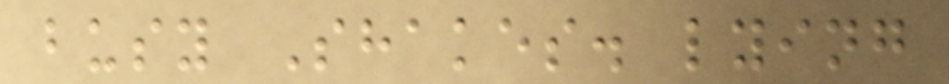busy Shakes. lying
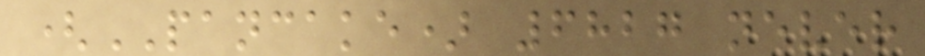(PANCAKE) 6827 never
